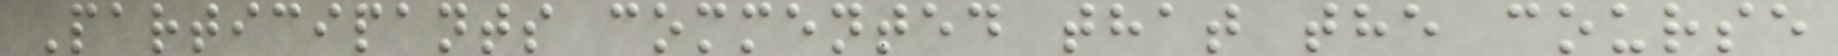Participants commented that the course
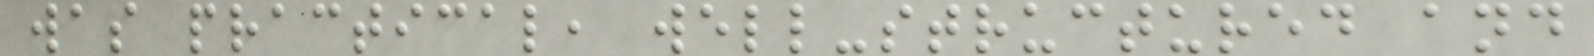was practical, well-structured and
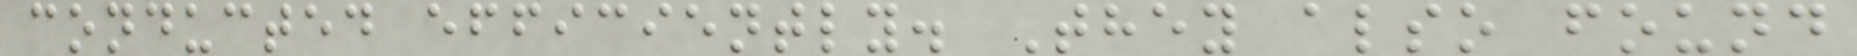conducted efficiently. They also found
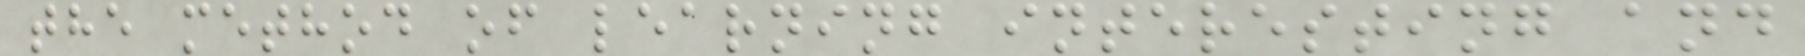the method of learning interesting and
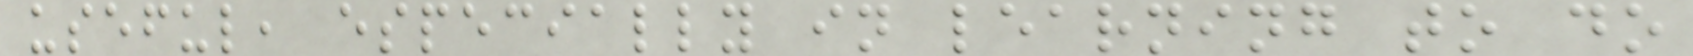useful, especially in learning to do
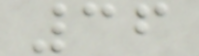36
